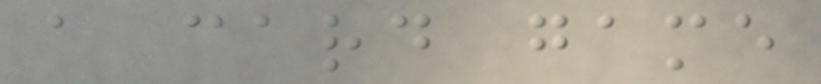a card game
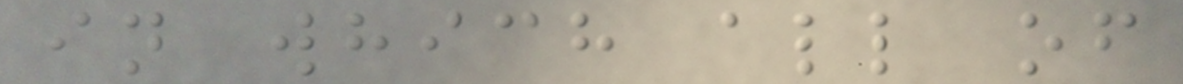in which all of
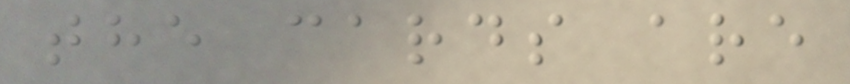the cards are
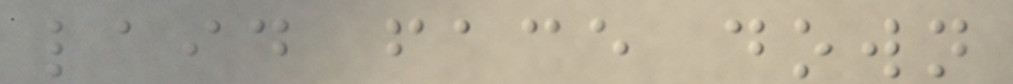laid face down
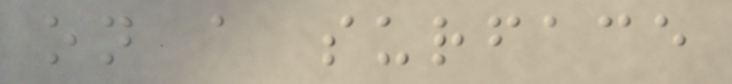on a surface
